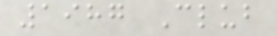1987 Club
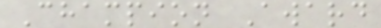Champion Award
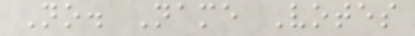No. Name Votes
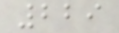229
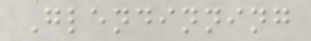Glendinning
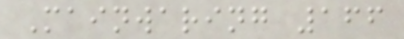Mainwaring 166
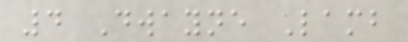4 Dwayne Lamb
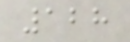128
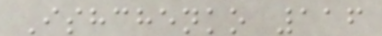Ishchenko 116
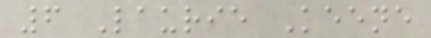6 Laurie Keene
